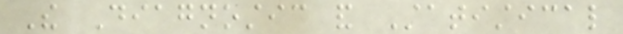The Diagnostic and Statistical
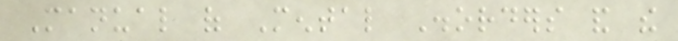Manual of Mental Disorders and the
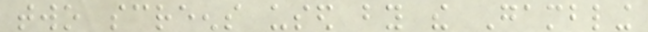two screens used by the Gambling
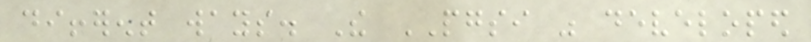different ways. The PGSI was developed
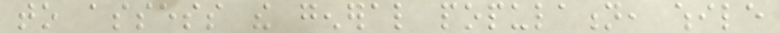to assess the general population, while
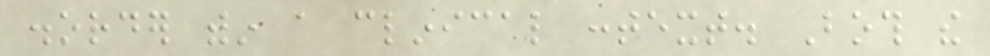disorder within a clinical context. Both the
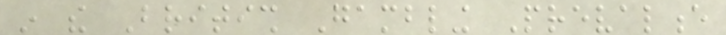in the British Gambling Prevalence
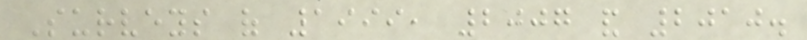Surveys of 1999, 2007 and 2010.
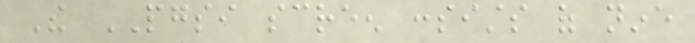The PGSI screen consists of nine
